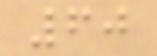60
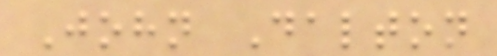John Dalton
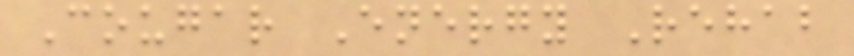Cougar Energy Rehab
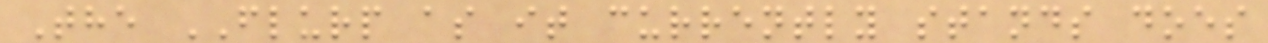The FLURP as it currently stands does
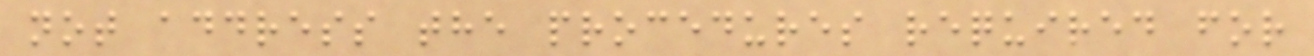not address the procedures required for
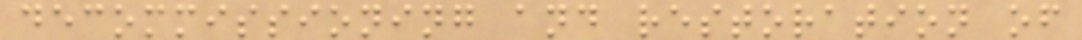decommissioning and restoration of
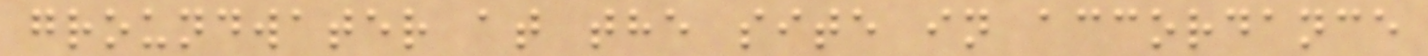groundwater at the site in accordance
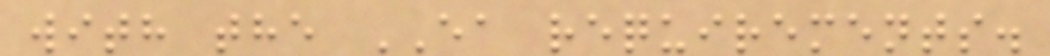with the EA requirements.
